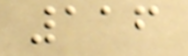116
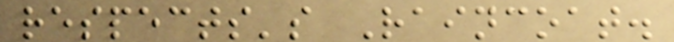respects's Raincoat.
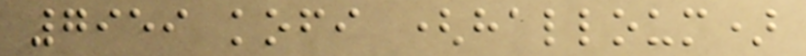7959 kofi (halloum)
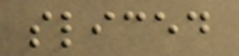sliced
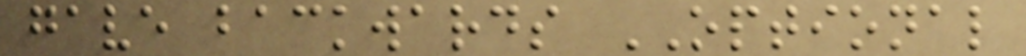gave backwards OPTIONAL
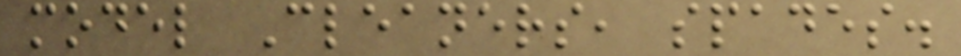model Cleaners, spades.
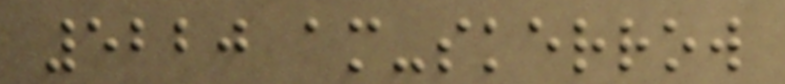5220 am-skerrow
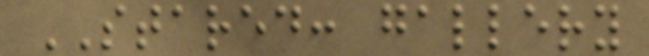STARED: gallery
